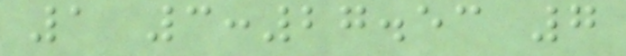1 3:27.53 7
